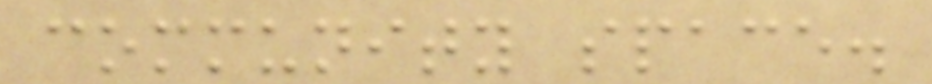community space.
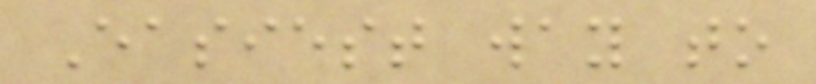Easiest way to
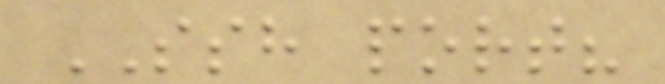SSH port?
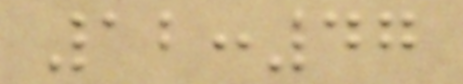12:47
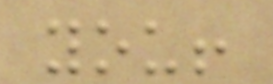you!
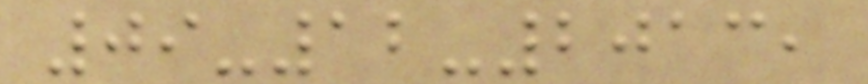09-12-2013,
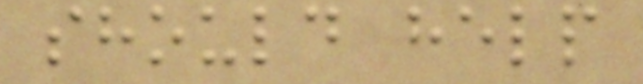should help
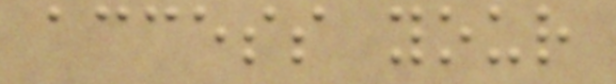access your
